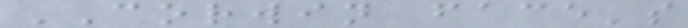CORWIN face's
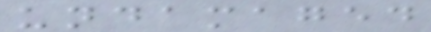undamaged
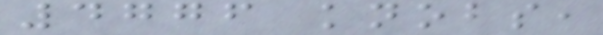4776 knobs,
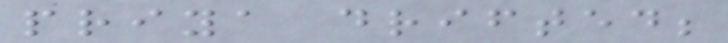priya drifted;
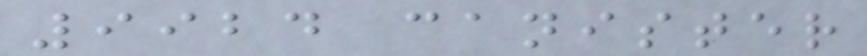9924 canister
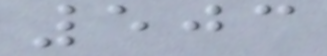503
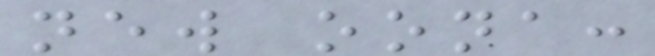new oona:
